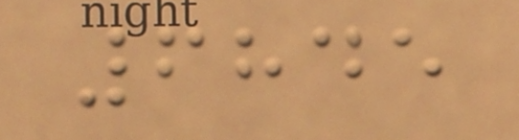6845
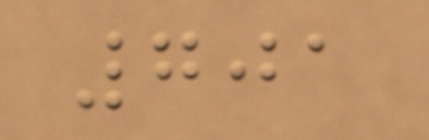701
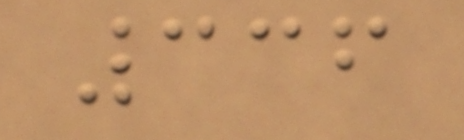336
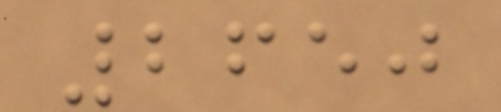2650
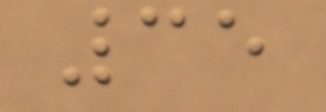35
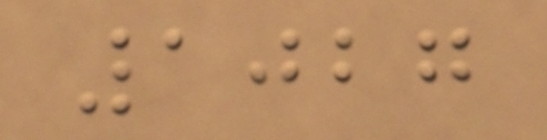1027
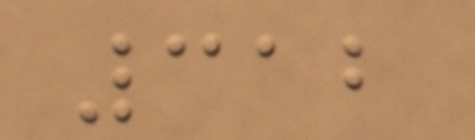312
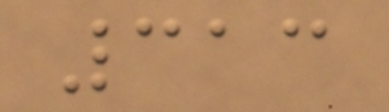313
